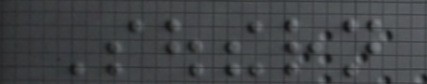Southern
